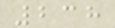238
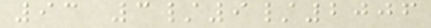93 3/9/2006
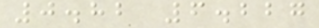0.82 6.227
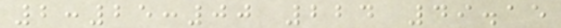2:25:00 224 49.15
